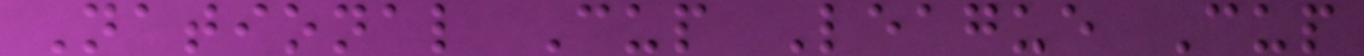National Cup League Cup
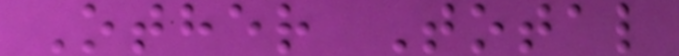Other Total
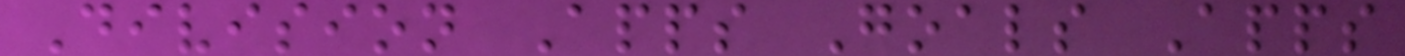Division Apps Goals Apps
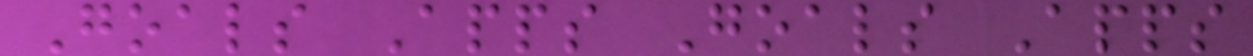Goals Apps Goals Apps
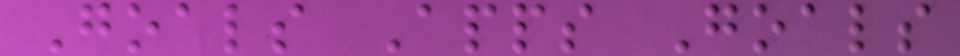Goals Apps Goals
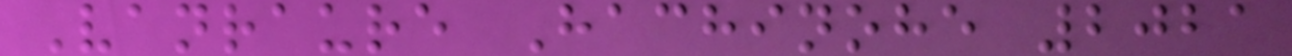Vanraure Hachinohe 2021
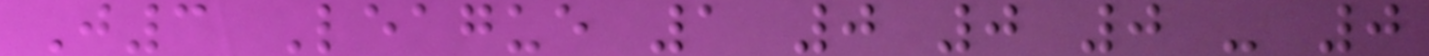J3 League 1 0 0 0 - 0
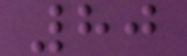80
